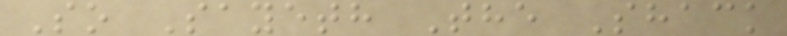So Sayeth The Shack
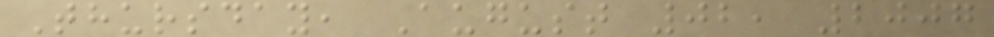Thursday, August 02, 2007
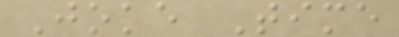Joke Time
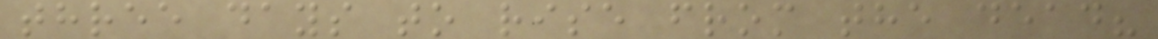three days to rise from the dead?
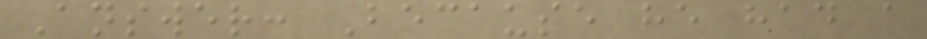Answer: Because he had a
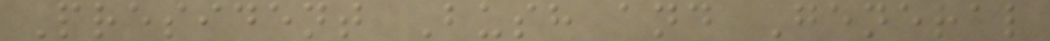President Bush and General
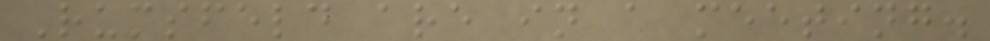Rumsfeld are in a meeting.
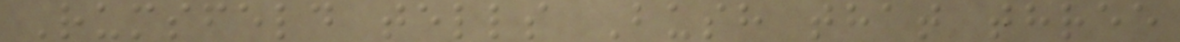Rumsfeld tells Bush that three
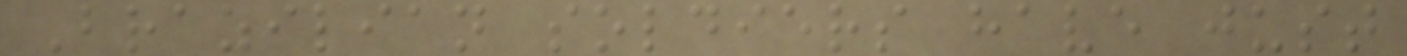Brazilian soldiers have just
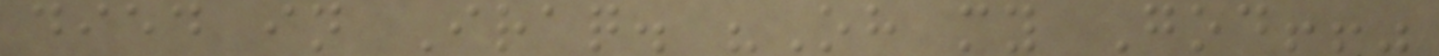died in Iraq. "Oh my God!!"
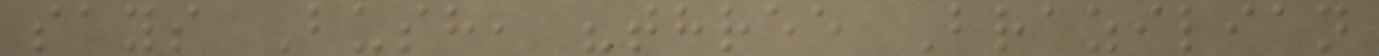says Bush, "three Brazilian
